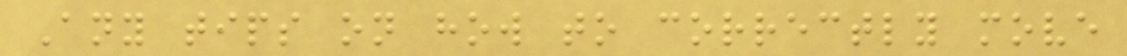Any tips on how to correctly move
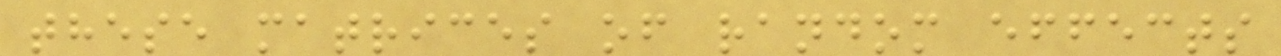these matrices of random effects
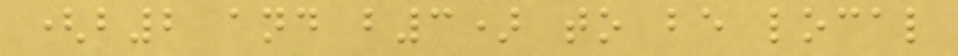(b2 and b3) to be local
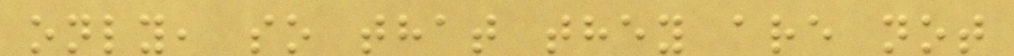only, so that they are not
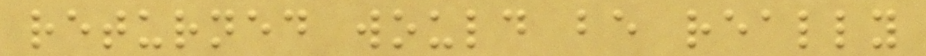returned would be really
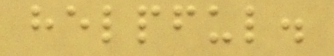helpful.
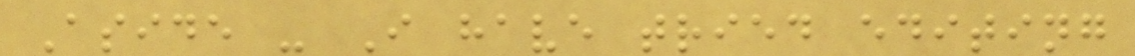Aside - I have tried editing
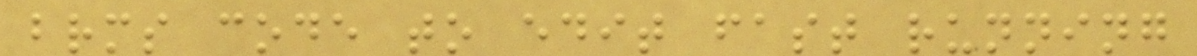brms code to edit fast running
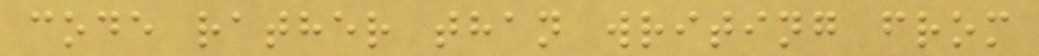code rather than writing from
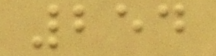254
